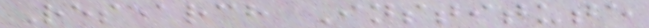Research Institute
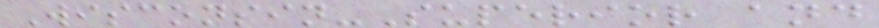Wisconsin-Superior and
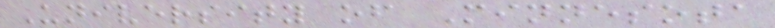University of Minnesota
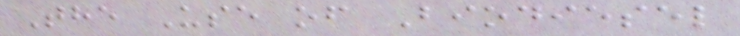The Use of Biodiesel
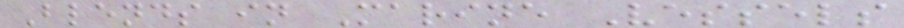Blends in Marine Vessels
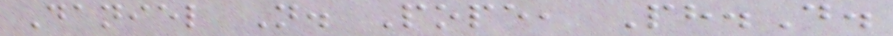Daniel N. Pope, Ph.D.
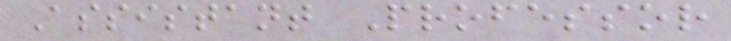Assistant Professor
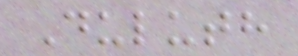Duluth
